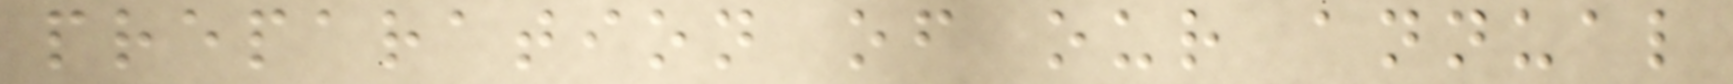preparation of our annual
